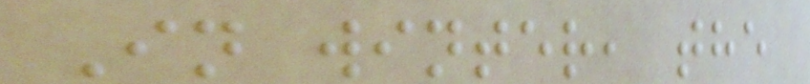In winter, the
